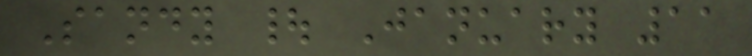Sandy | January 11
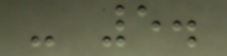- 5.
